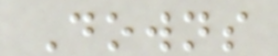Downs
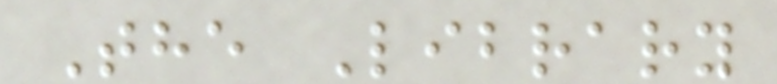The Library
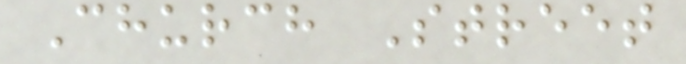Church Street
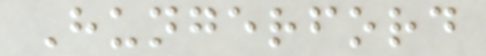Hungerford
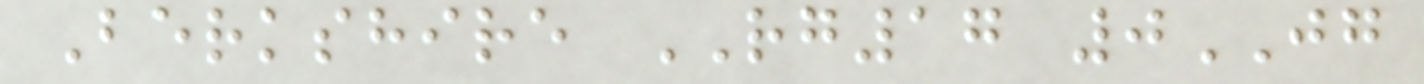Berkshire RG17 0JG
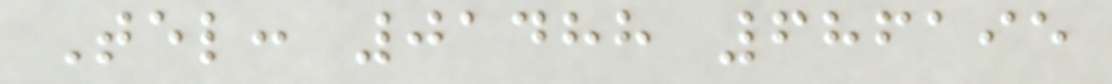Tel: 01488 686195
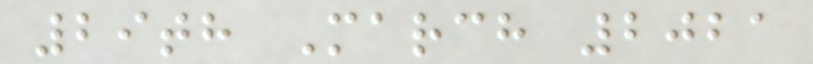29th March 2021
